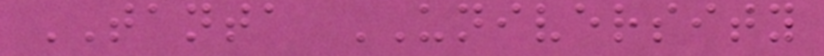TANTA UNIVERSITY
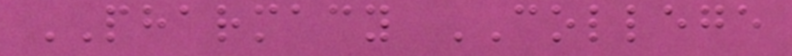PHARMACY COLLEGE
